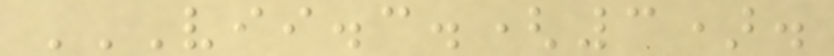VII.C.(3).
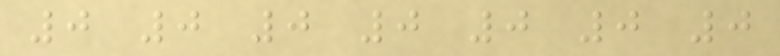0 0 0 0 0 0 0
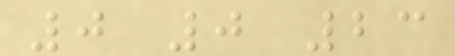0 0 23
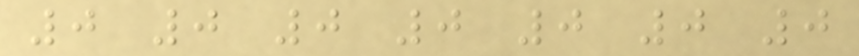0 0 0 0 0 0 0
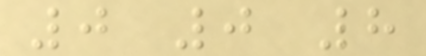0 0 8
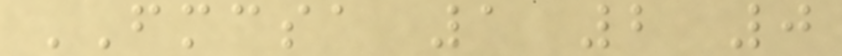FMCSA 1 2 0
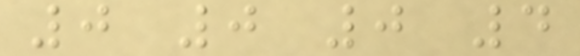0 0 0 4
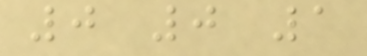0 0 1
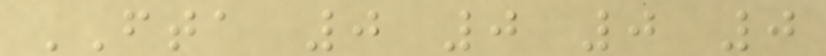FTA 0 0 0 0
